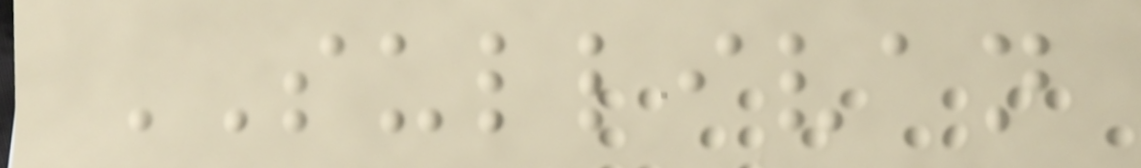SULLIVAN
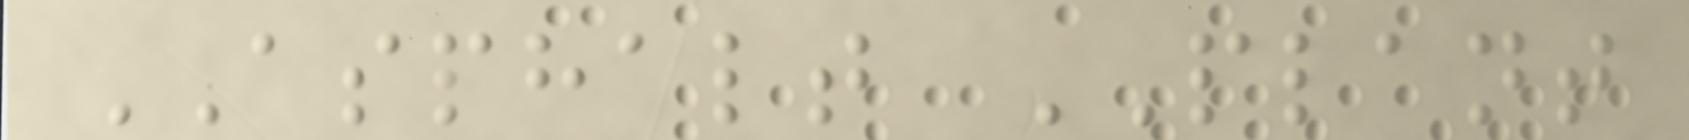ASPHALT PLANT
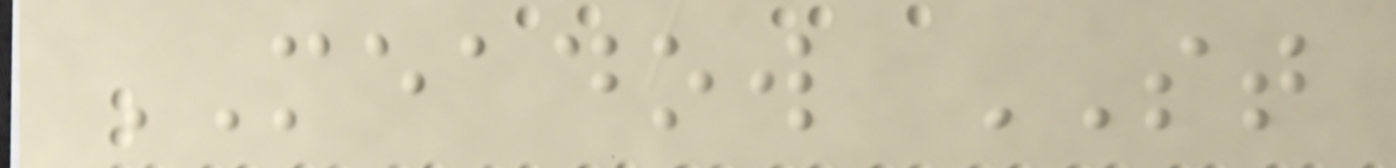MEADOW ST
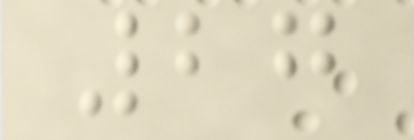27
